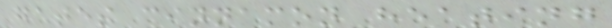gates cinnamon heating
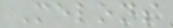Melons
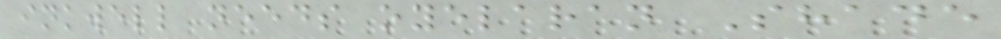inkwell needs oyelaran Shade
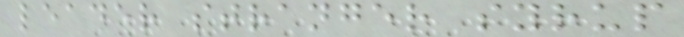leader stranger syrup
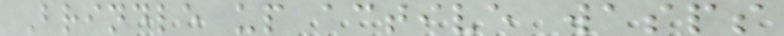Brindle up active wasps
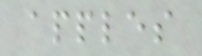apples
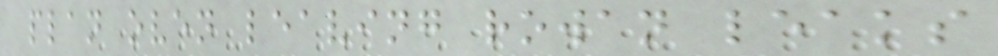plan oven leaving rowan leaks
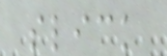slick
